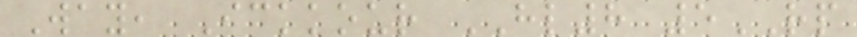Way, Ickkour HL8 5RP
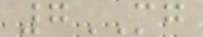7MG
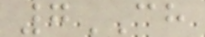7CH
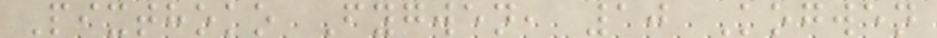Pixthoko Fygwen, 10 Kogwen
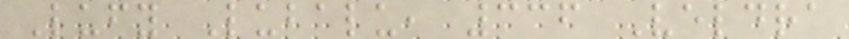Lufy Lubalu, 336 Veldra
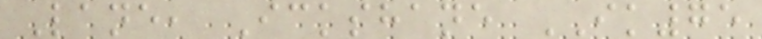Lane, Ickshane IK75
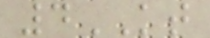4KT
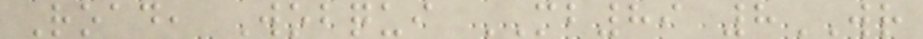Road, Wobqui MB89 8WR
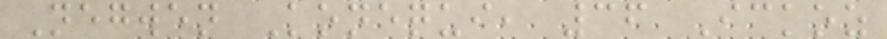Negwen Konequi, 36 Ickoz
